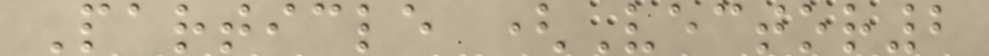Particle (Vector2
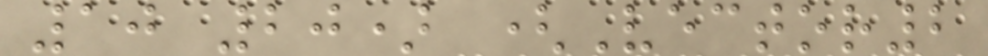10 20) (Vector2
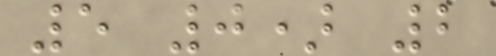5 0) 2
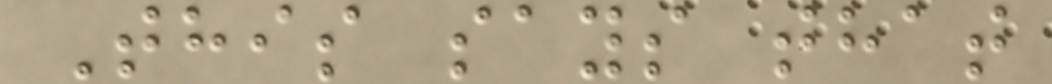This says that
